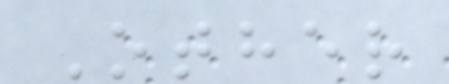Other
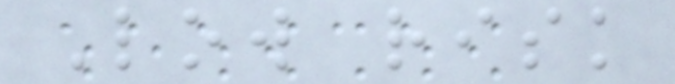Low risk
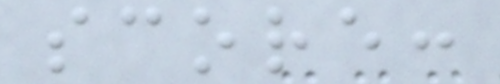score:
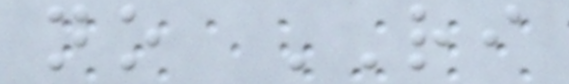no RI
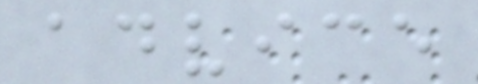advice
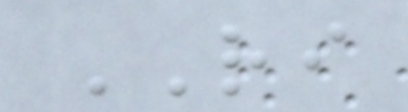RI
